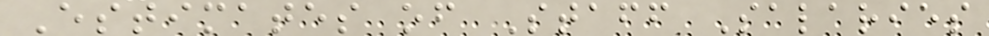Estimates of Staff Salaries
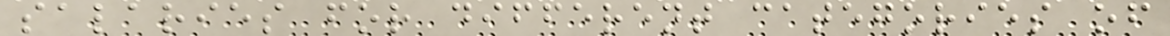salaries for different categories of
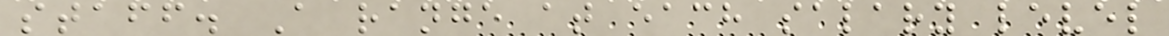staff. A range at each salary level
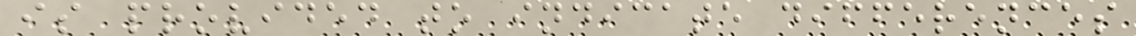is provided to indicate differences
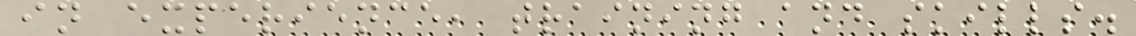in experience, training and skills.
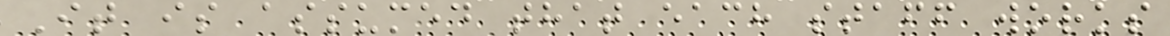It is assumed that each staff works
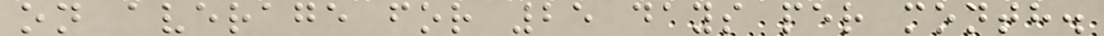on average for 25 days per month.
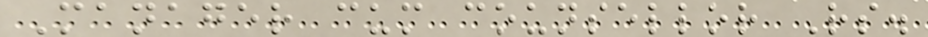Manager cum counsellor Rs.
